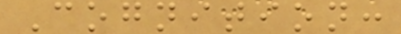Cognition:
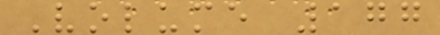Volume 177
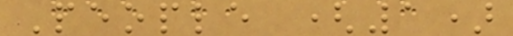People (1)
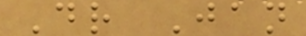Dr Jan
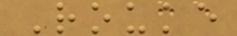Rouke
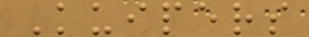Kuipers
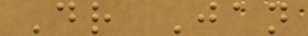Dr Jan
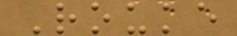Rouke
